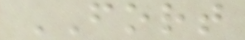FORT
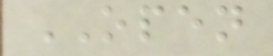OPEN
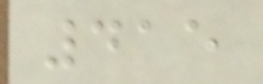415
